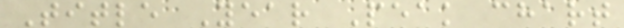Title Year Peak chart
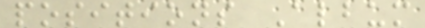positions Album
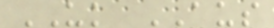UK AUS
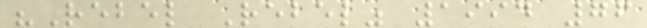"Rebel Rebel" 1994 76
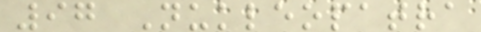97 Nukleopatra
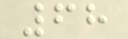68
